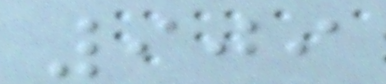909
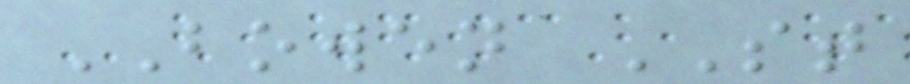BOWEN ST
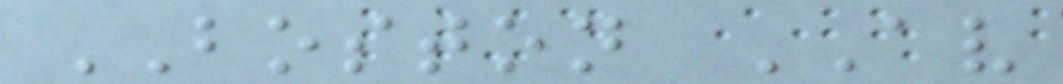BOSTON AV
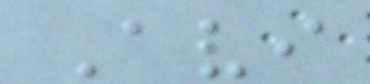Avi
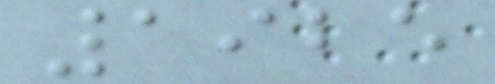1925
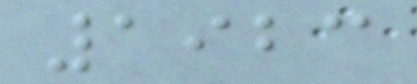1923
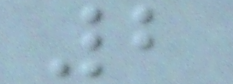2
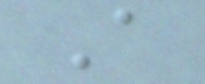A
